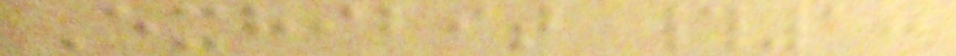Exhibit #1:
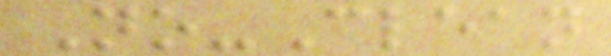No-Clean
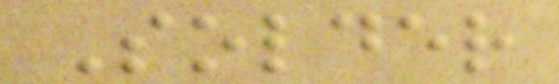Solder
